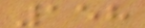158
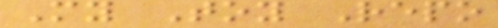My Toy Repo
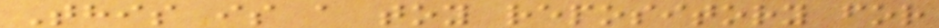This is a toy repository for
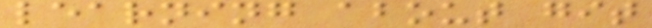learning about git
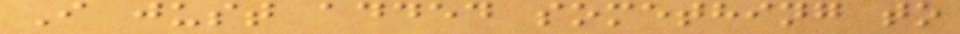I just added something to
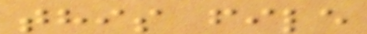this file
